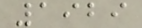1929
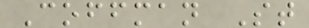Coffman St
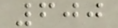600
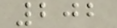202
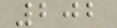202
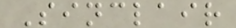Sinclair
